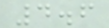4.6
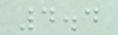4.4
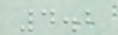4.2
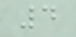4
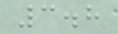3.8
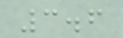3.6
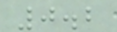0.2
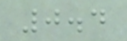0.4
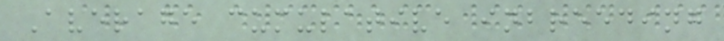Average cumulative inbreeding
